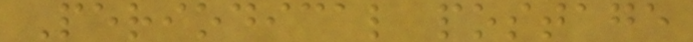Periodical postage
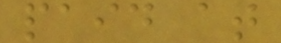paid at
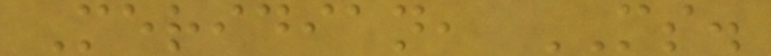Meridian, MS.
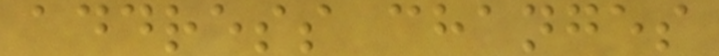address changes
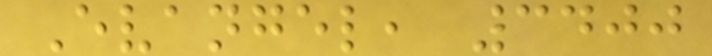Evangel, 3400
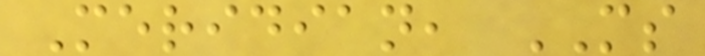Meridian, MS
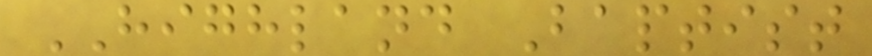HIGHLAND Baptist
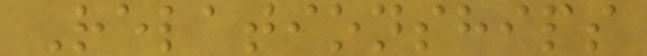Relationships
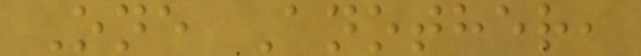One Another,
